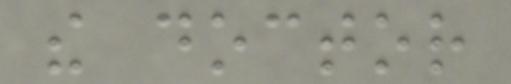the doctor
